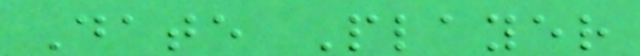Date Player
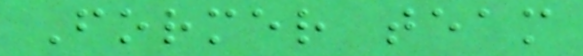Former team
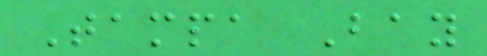Tampa Bay
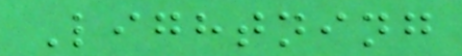Lightning
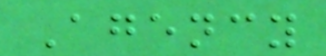Agency
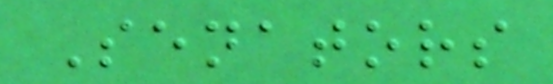Senators
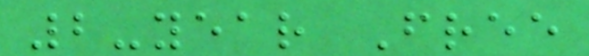2-year Free
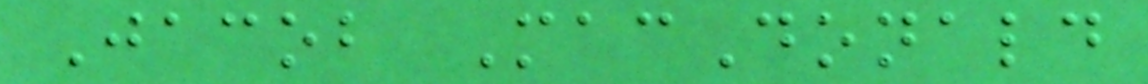Jacob MacDonald
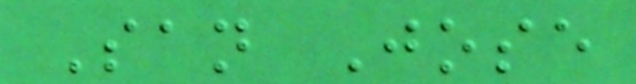San Jose
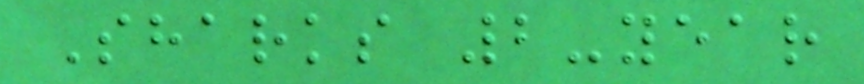Sharks 2-year
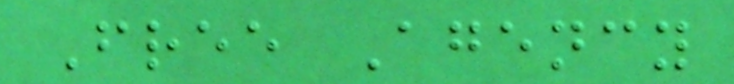Free Agency
